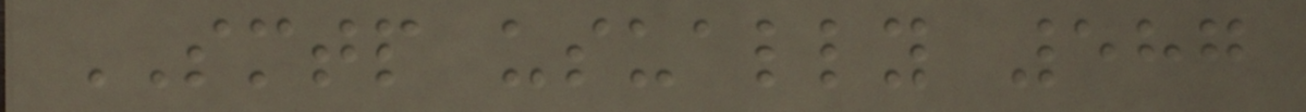SMTP usually 587
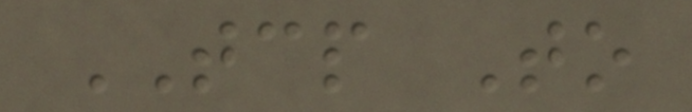TCP To
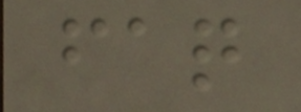faq
